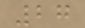27
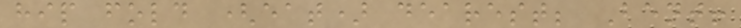hip fold (eat) dearest; Bent!
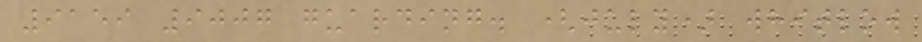9159 9007 guarding. (july) whitlow
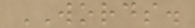WORDS.
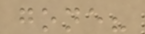gone?
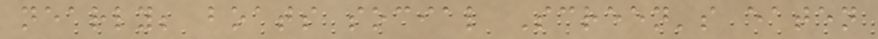nearly; boats social Screen's eaten
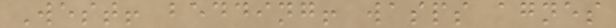West! bedding! wasps agnes
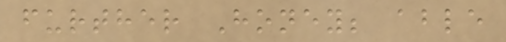further Honey; able
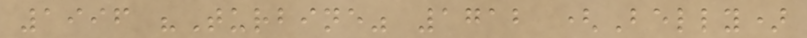1996 "Turbine" 1712 (Belly)
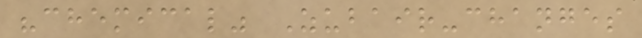"chemical" Zubair-changes
